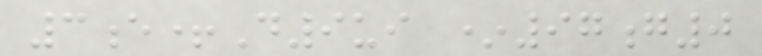3e+D9ui *97g0
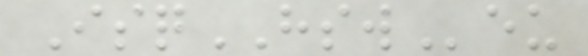IsqHSWeu
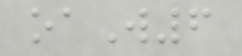oaW6
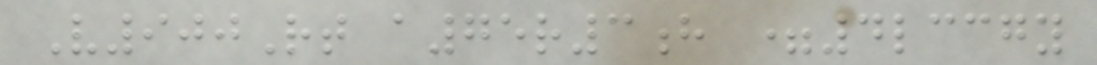V900Rt a75r3h =4lccgy
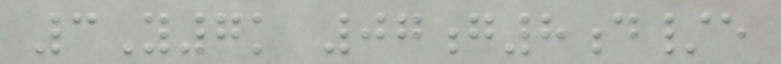3Y7k 07g8d/e
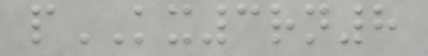pKX3rn8
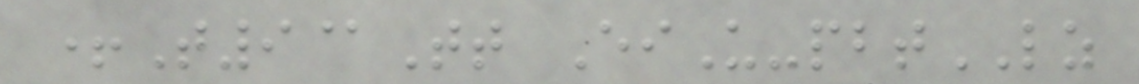+T9@Tt EiU-pbtLZ
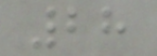28
